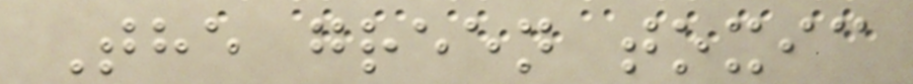The green toxic
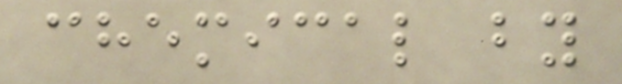chemical by
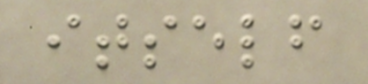itself
